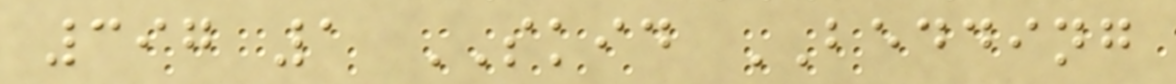397 1 SKID BEDDING
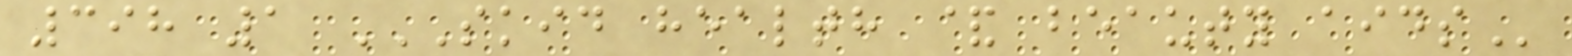398 1 SKID HEALTH & BEAUTY AIDS
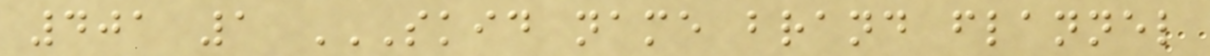401 1 SKID NAME BRAND FLANNEL
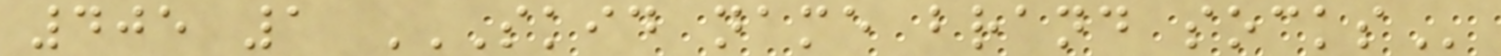405 1 SKID NAME BRAND SOCKS
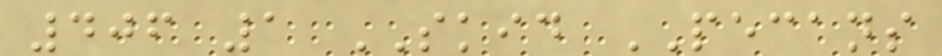406 1 SKID PECANS
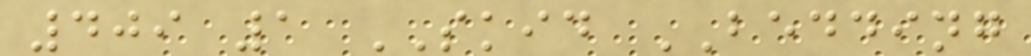409 1 SKID BEDDING
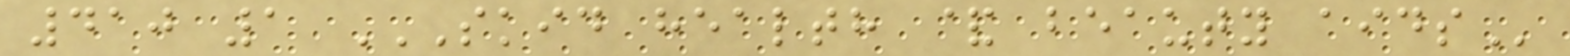410 1 SKID HEALTH & BEAUTY AIDS
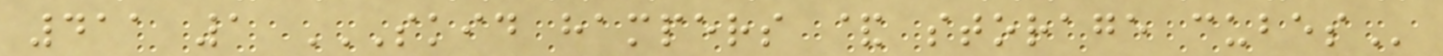411 1 SKID HAMPERS & STORAGE CUBES
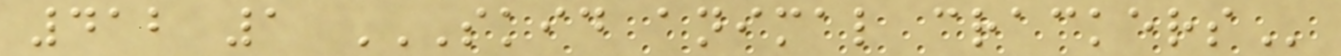412 1 SKID ANIMAL CRACKERS
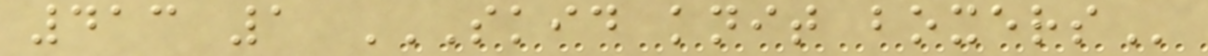413 1 SKID KNIT BOXERS
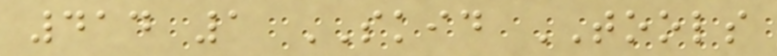414 1 SKID TOOLS
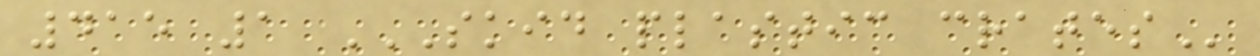415 1 SKID PLASTIC CRATES
